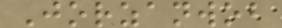Jorzanwob
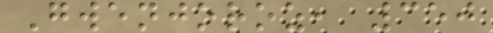Gwenjoroz, 350
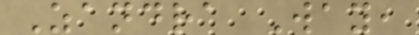Zandra Way,
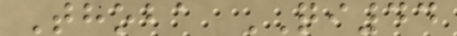Thoba QI44
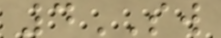4SW
